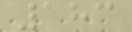183
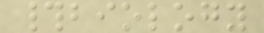#biology
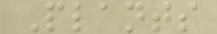Plants
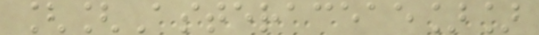[[Asteraceae]]
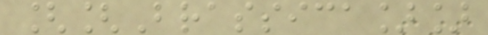[[Brassica]]
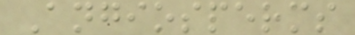Angiosperms
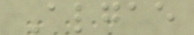Algae
